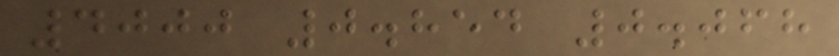4000 0.854 0.068
